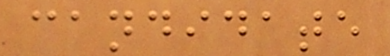candidate
